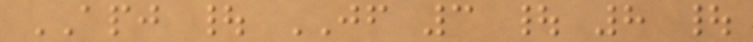APJ | JF 3 | 8 |
